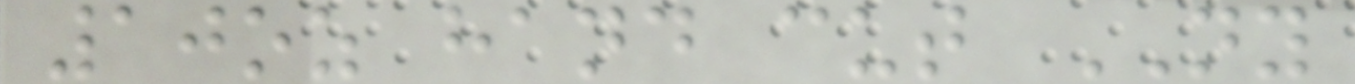10oz hand cut NY
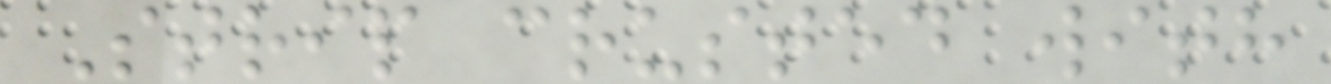Strip crusted with
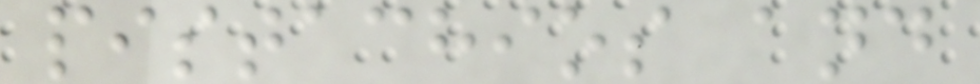pistachios and
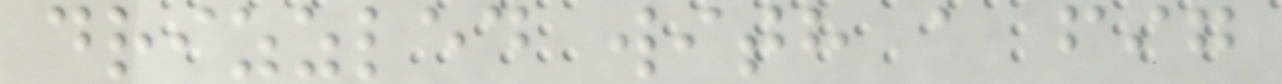drizzled with a fig
